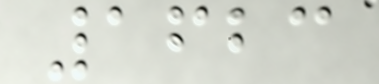1623
